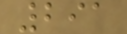291
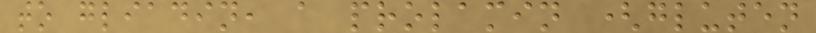to gliadin, a prolamin (gluten
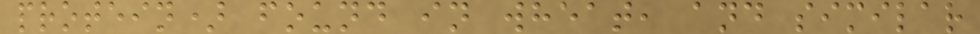protein) found in wheat, and similar
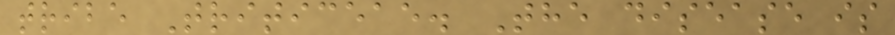tribe Triticeae. The disease is
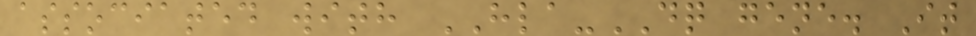associated with HLA-DQ gene. It
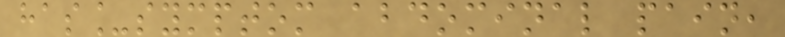has_symptom abdominal pain,
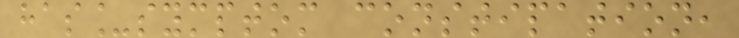has_symptom constipation,
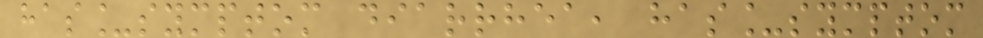has_symptom diarrhea, has_symptom
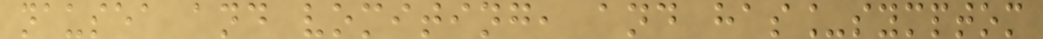nausea and vomiting, and has_symptom
